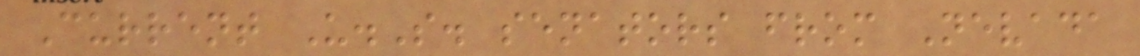Current U.S. senators from Nevada
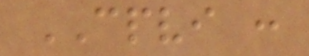CPVI :
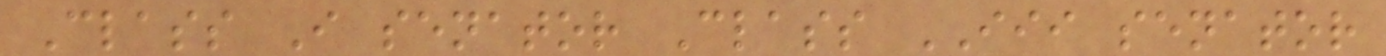Class I senator Class III senator
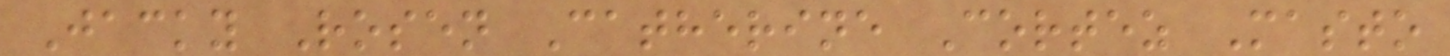Jacky Rosen Catherine Cortez Masto
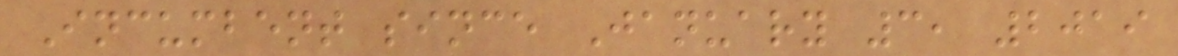Incumbent since January 3, 2019
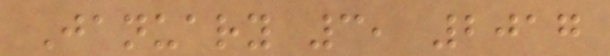January 3, 2017
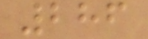286
